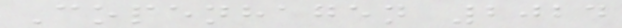Copenhagen 2024
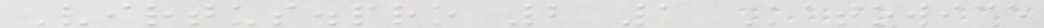Virtus.pro 2 1 Katowice
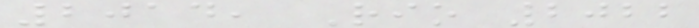2014, Rio 2022
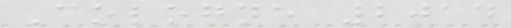Cologne 2014
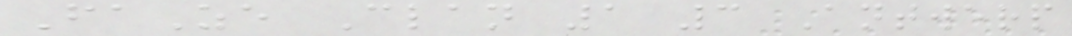FaZe Clan 1 3 Antwerp
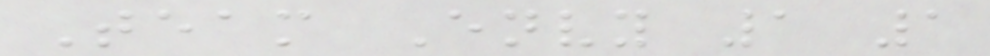Team Envy 1 1
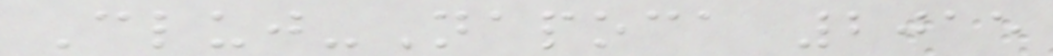Cluj-Napoca 2015
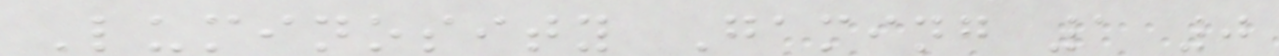Luminosity Gaming 1 0
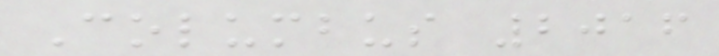Columbus 2016
